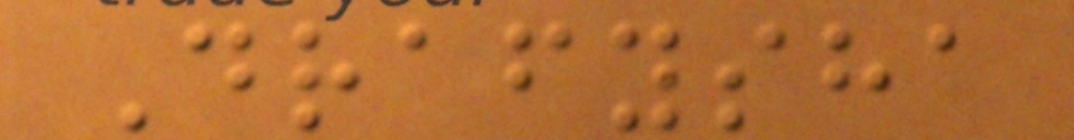Drafysha
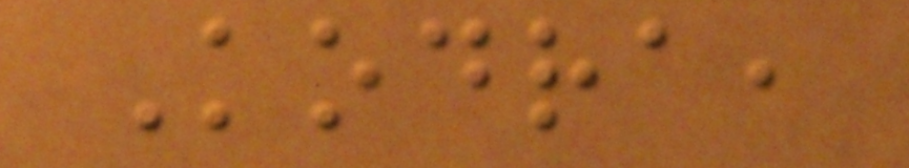Kodra,
